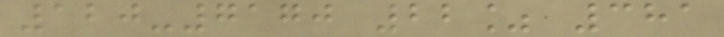120-7170 22% 381
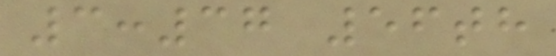3:37 56th
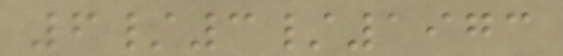6/3/1973
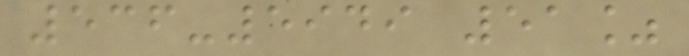536-5949 51%
